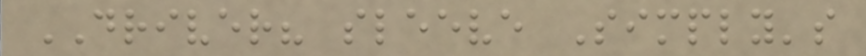DRIVER? sleeve Simply's
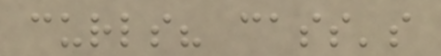curls? cass's
